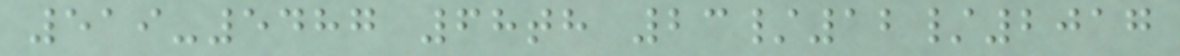519-5487 68th 23/12/2017
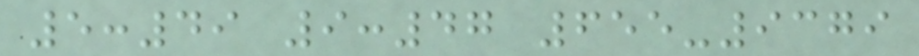5:49 9:47 655-9379
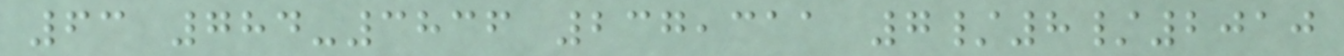63 784-3836 237,311 7/8/2010
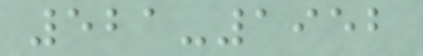521-1952
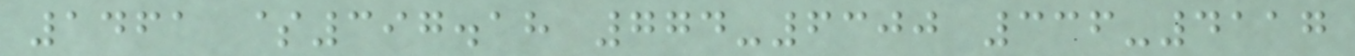1461 $397.18 774-6300 336-4117
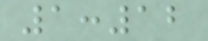1:12
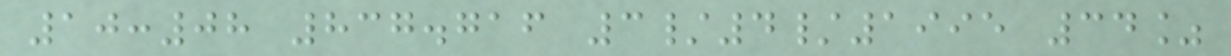10:08 837.716 3/4/1995 34%
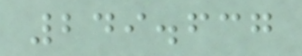249.637
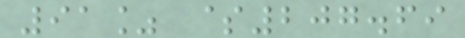91% $207.69
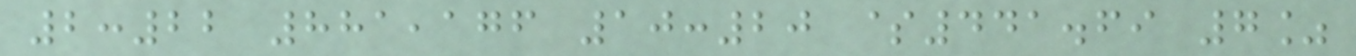2:22 881,176 10:20 $441.69 7%
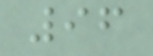96
